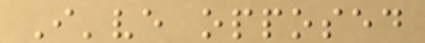I've opposed
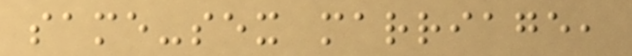same-sex marriage,
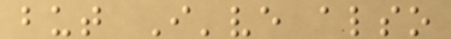but I've also
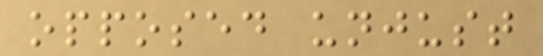opposed unjust
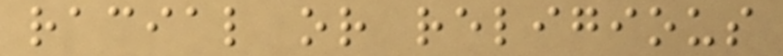racial or religious
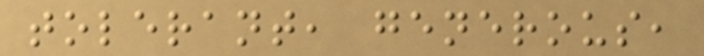tolerant, generous,
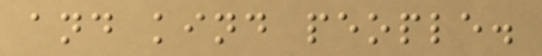and kind people.
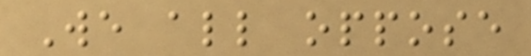We all oppose
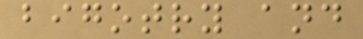bigotry and
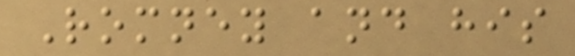Romney and his
